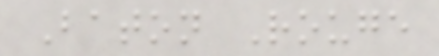Baton Rouge
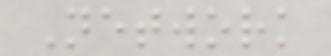Network
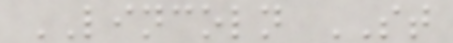LINCOLN ST
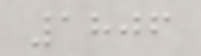1806
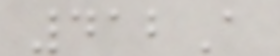412A
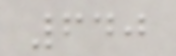640
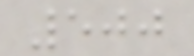500
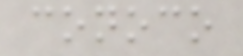conoco
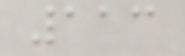113
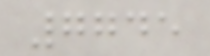7745
